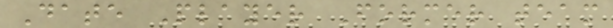Date Player Former team
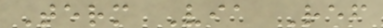Term Via Ref
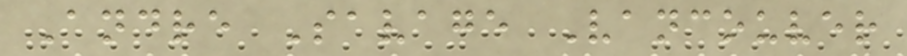Andre Savage Vancouver
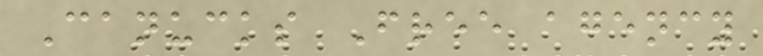Canucks Free agency
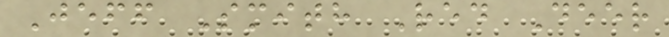Jeff Smith Red Deer
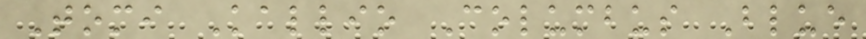Tomi Kallio Columbus Blue
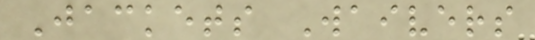Jackets Waivers
